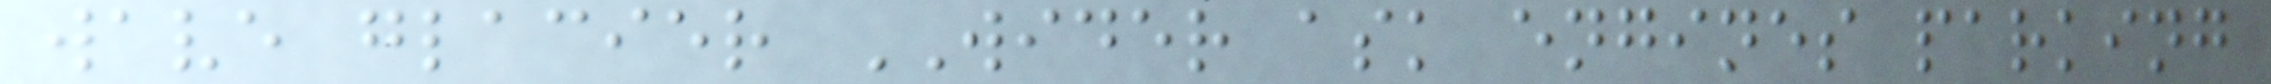wave glacier WIDER ask engines parking
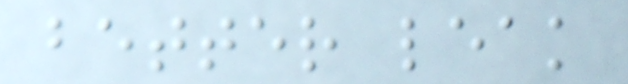better leak
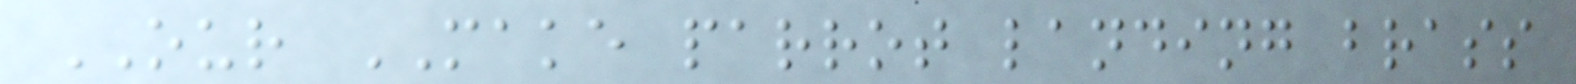OUR MAKE parrot landing brass
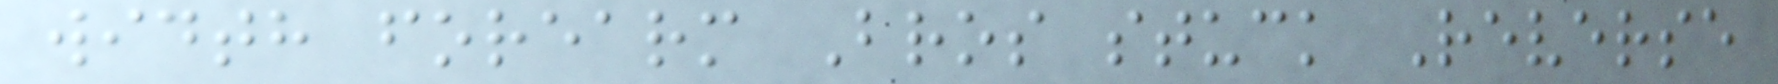width forearm Bros stuck Reverse
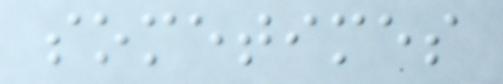sometimes
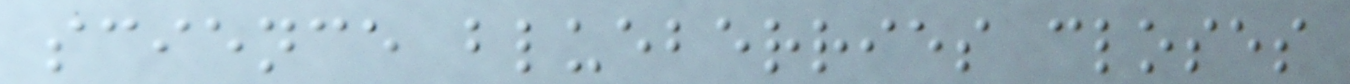science blueberries closes
